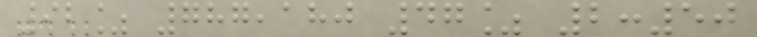92% 787,180 47% 2:50
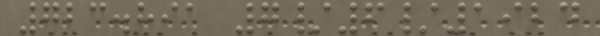723.891 7/6/1924
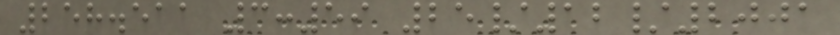258.511 3:59 25/12/2001
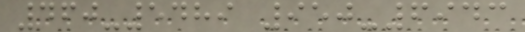460-5489 950-6943
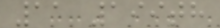11 199th
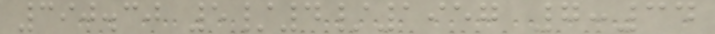390.30 5/4/1957 7:34
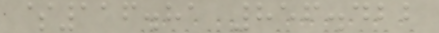$116.81 856.422
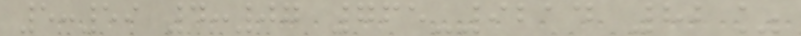5:59 4:07 765-9214 82%
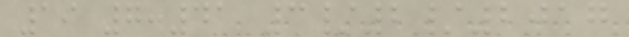19 7:41 3/2/2017
